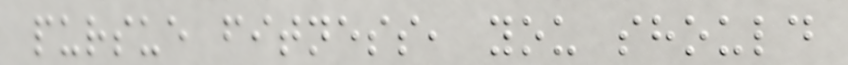pursue fitness, you should
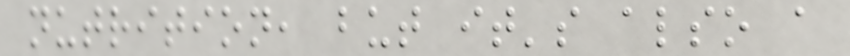nutrition, but it's also a
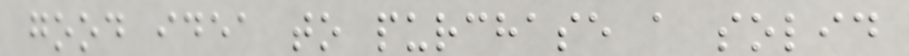good idea to purchase a solid
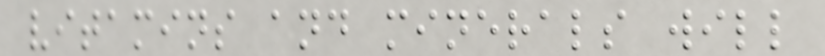vitamins and minerals will
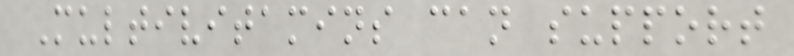Multivitamins can support
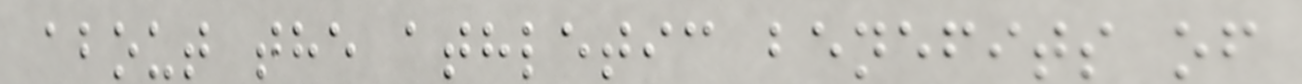about the athletic benefits of
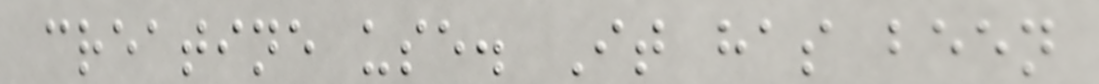creatine use. It has been
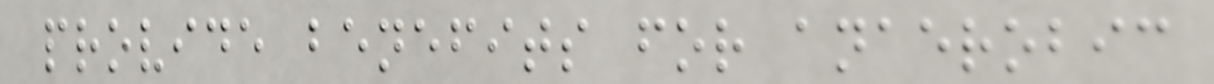provide benefits for anaerobic
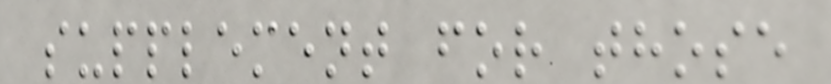supplement for those
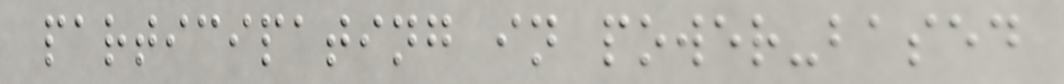participating in power-based
